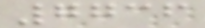7736
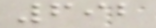692
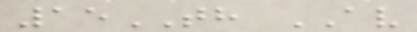15TH AV
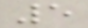5
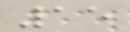15
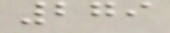279
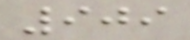909
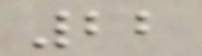22
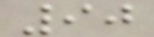90
